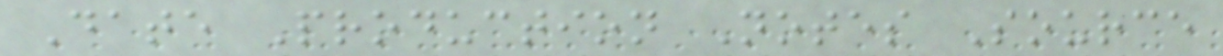Date Production Notes Source
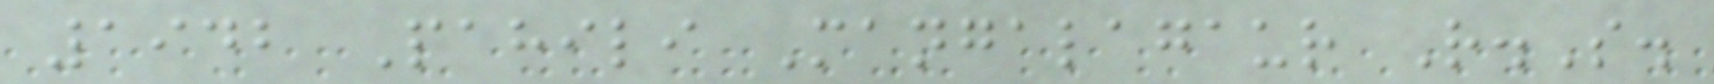1942 Pahili Mangalagaur R.S.
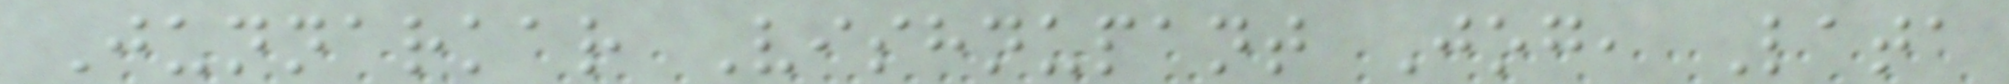Junnarkar Vishnupant Jog, Lata
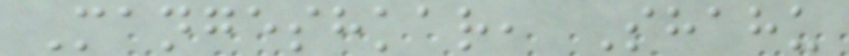Mangeshkar, Shahu
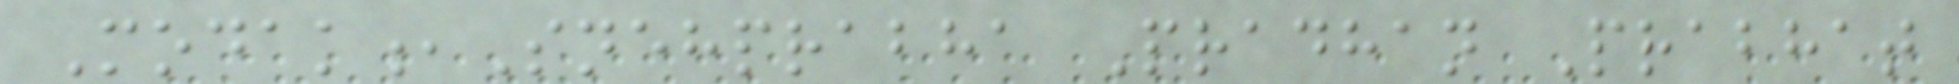Modak,Snehprabha Pradhan Prabhat
